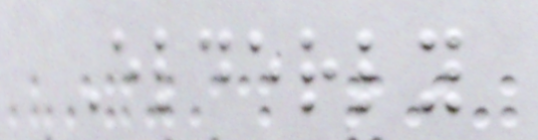Elderly
